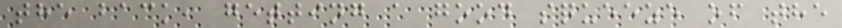the back, getting a good squeeze of the
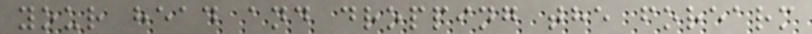your head and dropping the forearm
